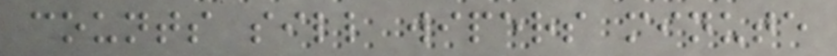counts sill wipers minute
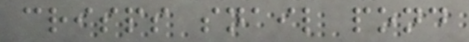crisps snail pond
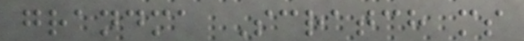grandma Scratch ms
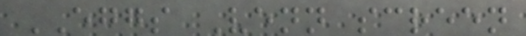EGGS Venn screen
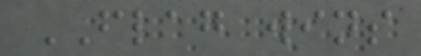FLAG wins
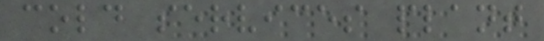cold services plant
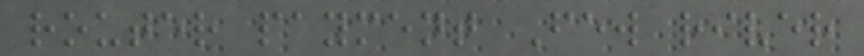router payment Few river
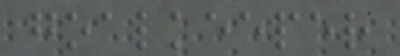goalkeeper
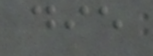die
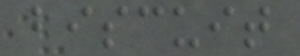biscuit
